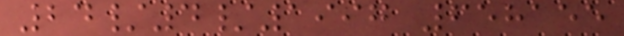24/4/1997 658155
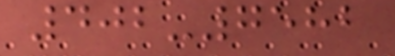402-7582
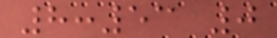8:53 0
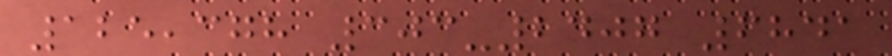125,378 303-2407 6841
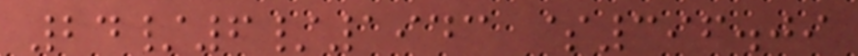24/6/1943 $396.09
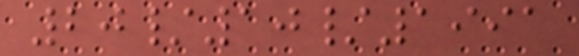20/10/1991
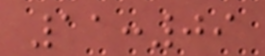11:09
